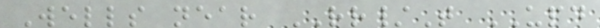Wells near RR/T UPD
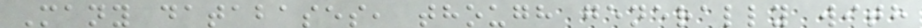Many databases, though generally with
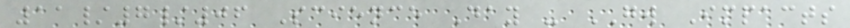11/7/06 Science Day - GW Impacts
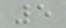5
